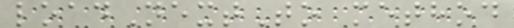loadNextTo method
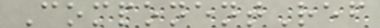ComponentRef
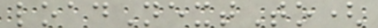loadNextTo(
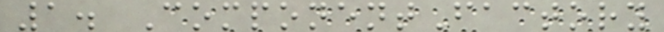1. ComponentFactory
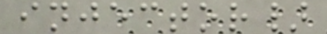injector}
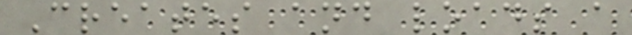Creates and loads a
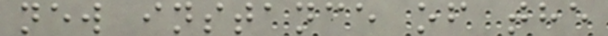new instance of the
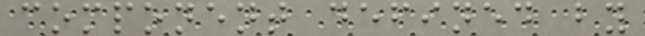component defined by
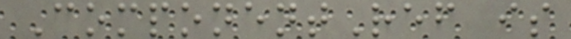ComponentRef is
